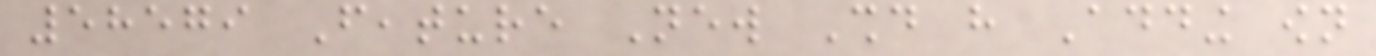58579 Feature New Should have Adding own
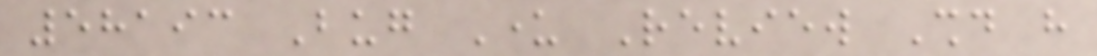58193 Bug Under Review Should have
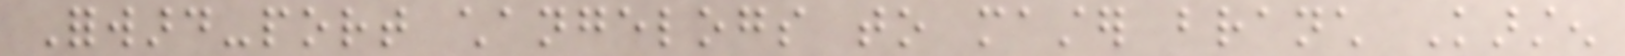Forward-port changelogs to master branch Karsten
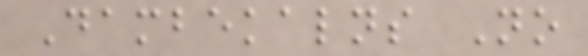Dambekalns No
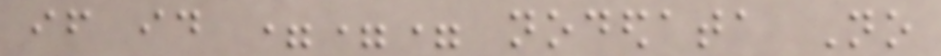if id === nodedata No
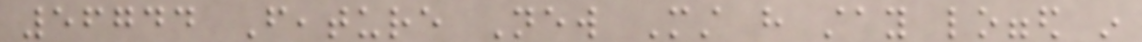56744 Feature New Must have stay logged in
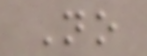No
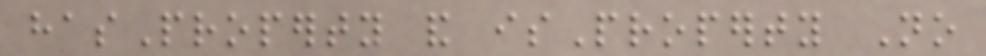hasProperty and isProperty No
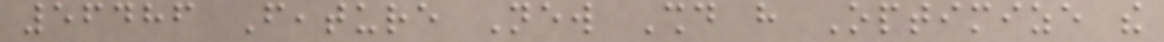56486 Feature New Should have Optimize the
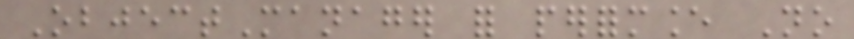ObjectManager for performance No
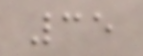35
